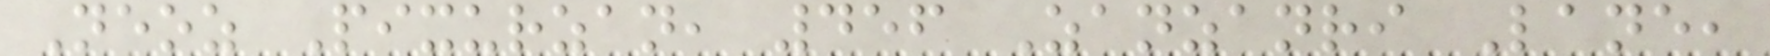Neoz Pixurzan, 456 Zanzanri Lane,
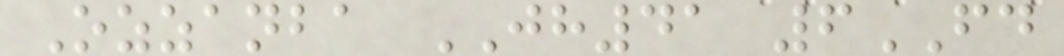Ozzanba JH41 6FD
